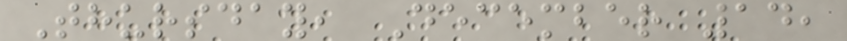Thursday, December 14,
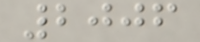2006
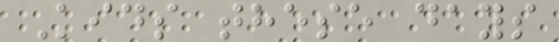Kids these days
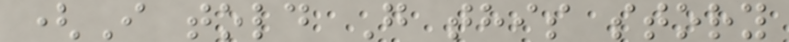(I told G this story
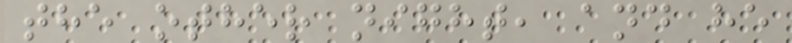the other night, and he
